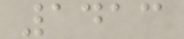1413
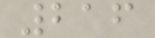216
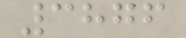3876
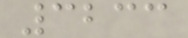3233
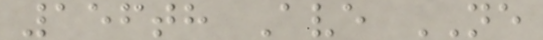156th Ave NE
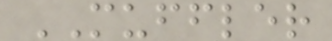MUFFLER
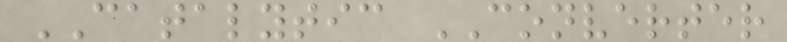CATALYTIC CONVERTER
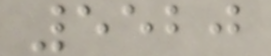5520
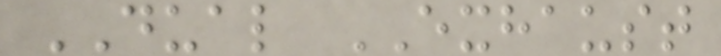DUAL EXHAUST
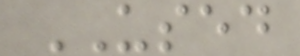USED
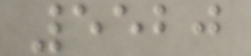5520
